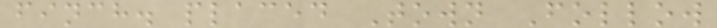finch. placed Town Follow
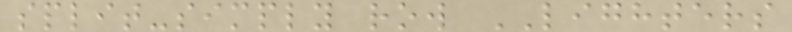split-simply row LIGHTERS
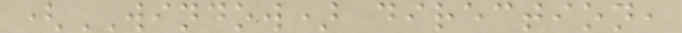(WINDOW) direction,
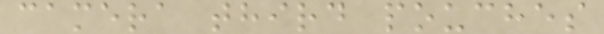camera third pouches
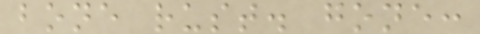bone rust. gone:
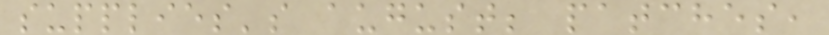supplies's august; patches,
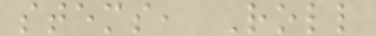stems, Roll
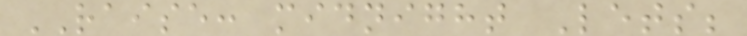RAISE: midnight Lets;
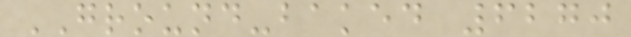GROUND-baked 6270
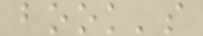book's
